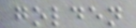golden
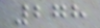278
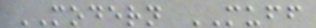MODERN MUFF
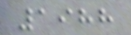1988
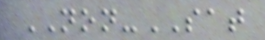NON-SAT
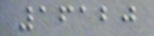16120
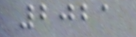2021
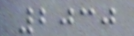2030
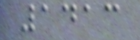1413
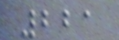221
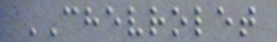CHEVROLET
